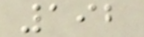192
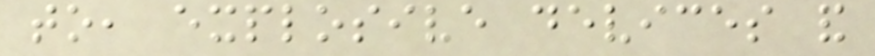to, explosive devices and
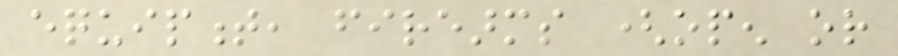equipment, firearms (open or
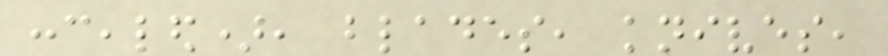concealed), blades, knives,
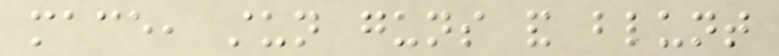mace, stun guns and blunt
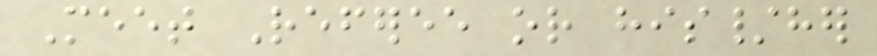Meet Referee or his/her
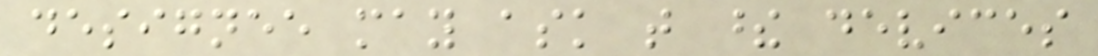designee may ask that these devices
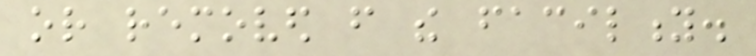or removed from the facility.
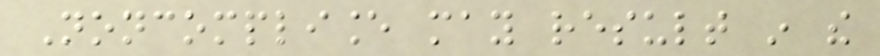Noncompliance may result in the
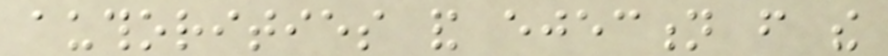authorities and ejection from the
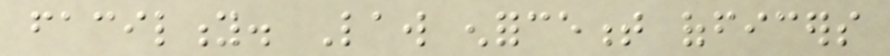facility. Law enforcement officers
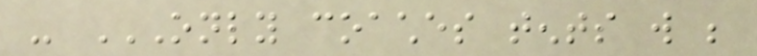- ONLY COACHES TENTS WILL BE
